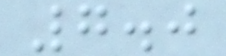7.0
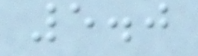5.0
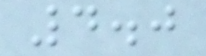4.0
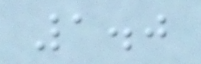1.0
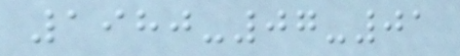1980-07-01
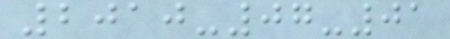2010-07-01
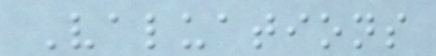Valuations
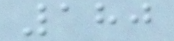180
